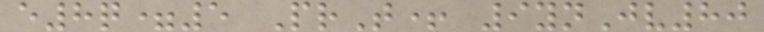e8q=5 PrT+ 9ynJv80
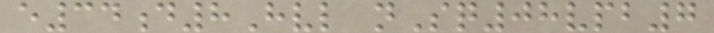e34d8Hvl nSq08vpb7
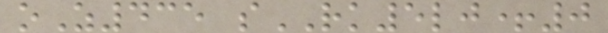oZ435 sRK5lj+0
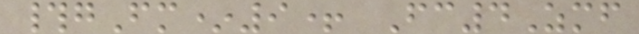#gFm*9+ Fc4Zmf
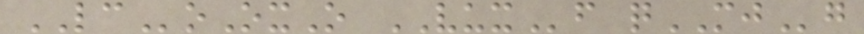LCoOxO VUXf qMJg
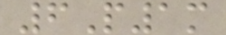6P1m
